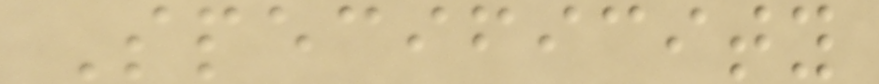Specificity
